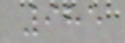985
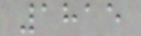1815
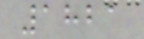1821
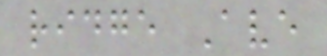ridge Ave
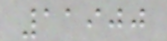11900
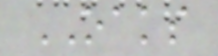OAKS
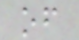of
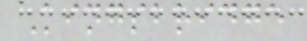Kingsbridge
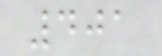401
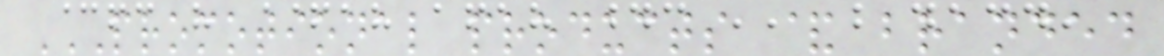PROMOTIONAL PRODUCTS & BRANDED
